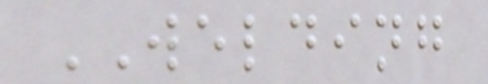WELDING
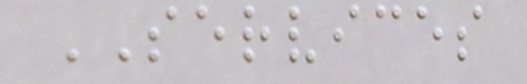SERVICES
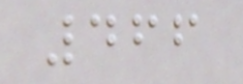466
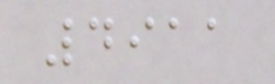4911
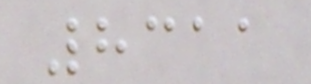8311
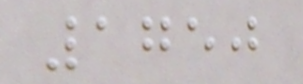1750
